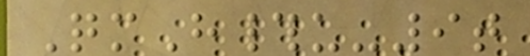QmH#u-9t
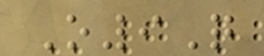O9Q
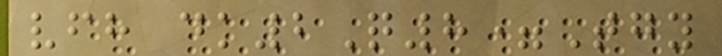vfh dk2Q8=Tgy
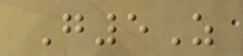G5Z
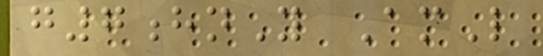g7hnY AmL
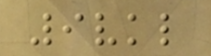9vkl
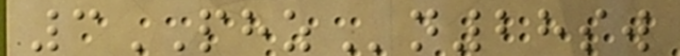3PHZn28sw
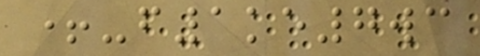+-f1ke7wc
